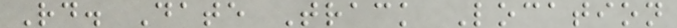Rd. Date Track Location
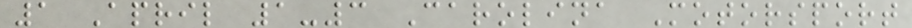1 April 1-3 Carolina Motorsport
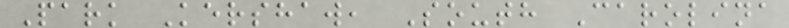Park Kershaw, South Carolina
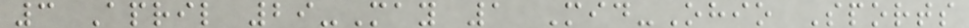3 April 29-May 1 Mid-Ohio Sports
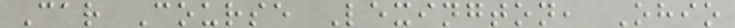Car Course Lexington, Ohio
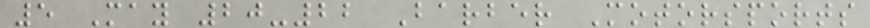5 May 20-22 Barber Motorsports
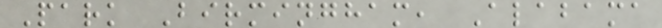Park Birmingham, Alabama
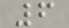6
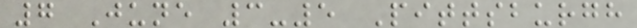7 June 3-5 Pittsburgh
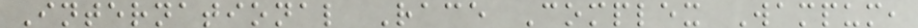International Race Complex Wampum,
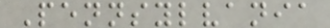Pennsylvania
